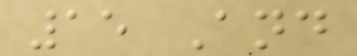15 And
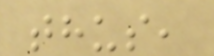thus,
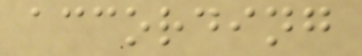according
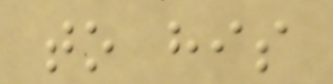to his
